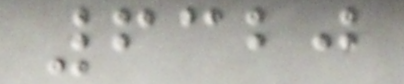6320
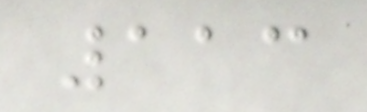113
